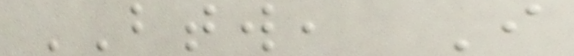BTW, I
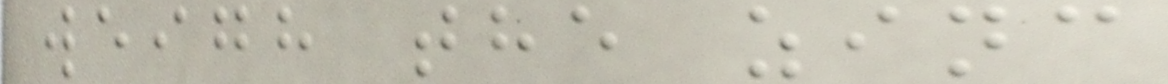weigh the zinc
